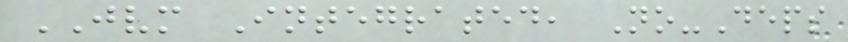JVM Integrated, No-Deps
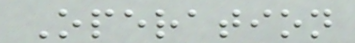Operation
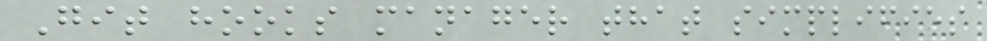Git hooks manager that simplifies
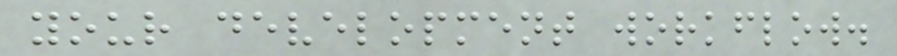your development workflow.
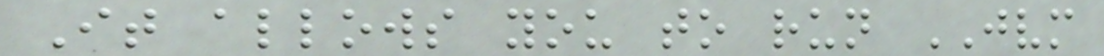It allows you to run JVM
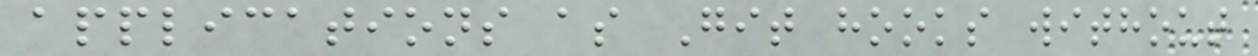applications as Git hooks without
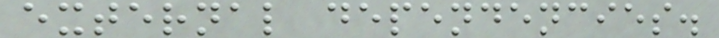external dependencies.
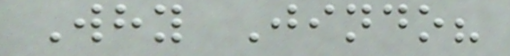Why Jindo?
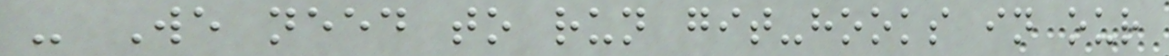- We need to run git-hooks in our
